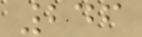246
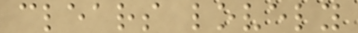clears lovely
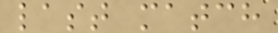last match
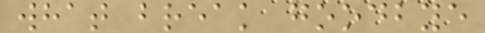what break goodbye
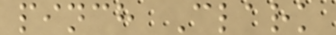pinch Clark
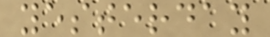yesterday
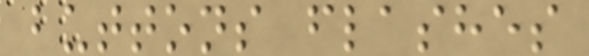buttons flashes
